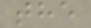the
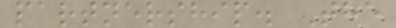partnership. The
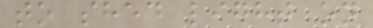to shed light on
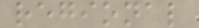regional
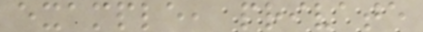example, private
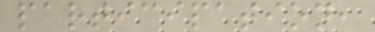participation,
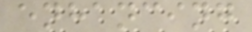enhancing
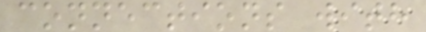connections with
